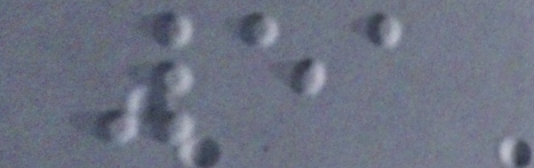51
